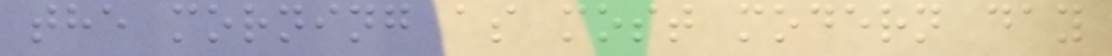the morning as most modern day
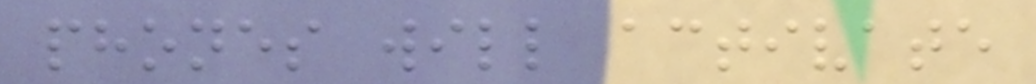phones will activate
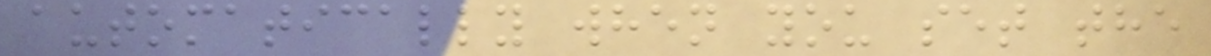automatically when you set the
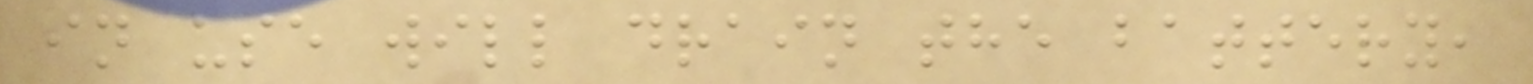in use will drain the battery,
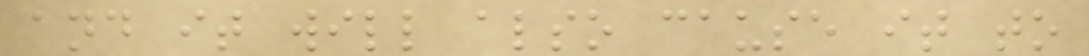and it will also cause it to
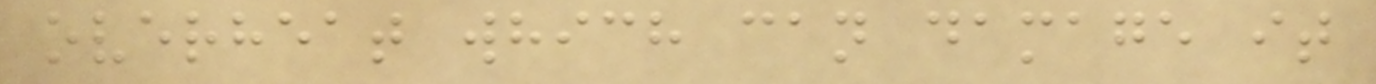overheat which can damage it
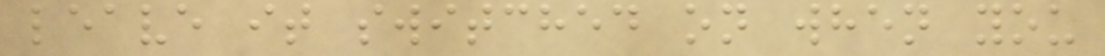leave it switched on when you
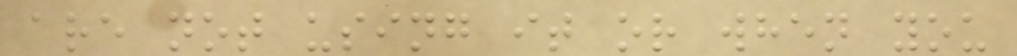are not using it or when you
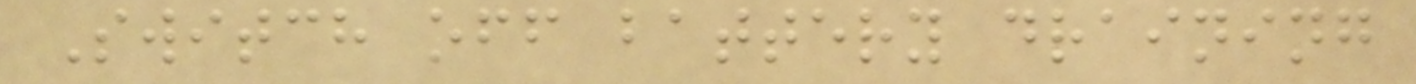Switch off battery draining
